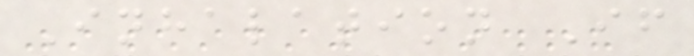Inhalation If
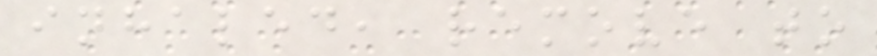inhaled, remove to
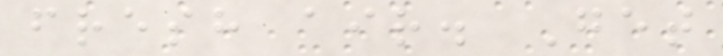fresh air. Get
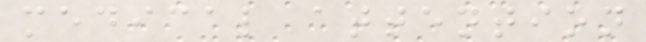medical attention
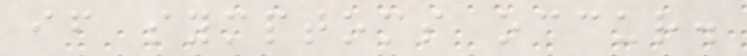if symptoms occur.
